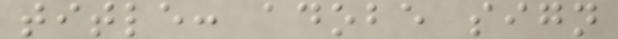title: adobe sign
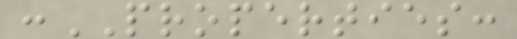:PROPERTIES:
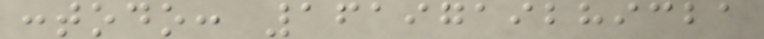:todo: 1619719289321
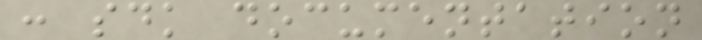: sdk documentation
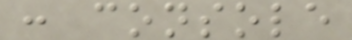: console
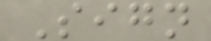Sign
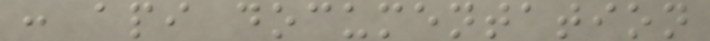: api documentation
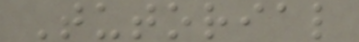Tutorial
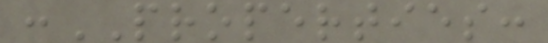:PROPERTIES:
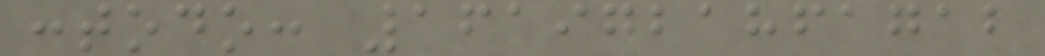:todo: 1619721861712
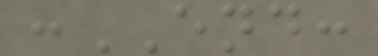:END:
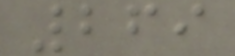269
